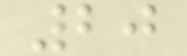20
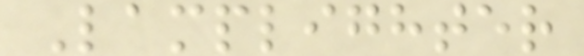Lamplighter
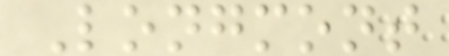Longmont
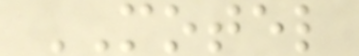MOTEL
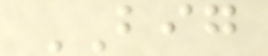BIG
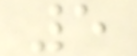5
